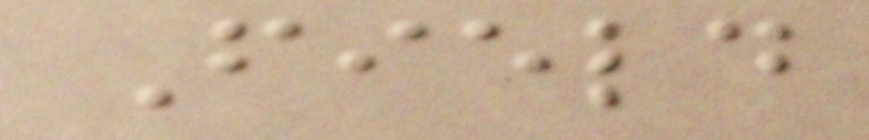Field
